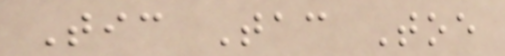Tic Tac Toe
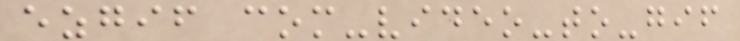ezgif com-video-to-gif
